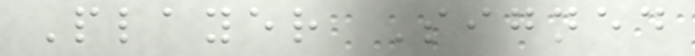Player Signed
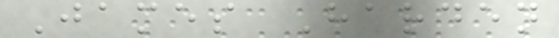James Harden
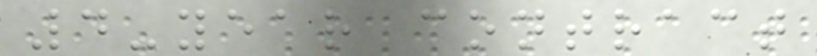4-year contract
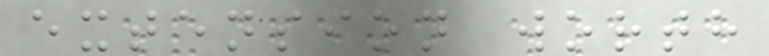extension worth
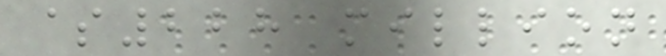$228 million
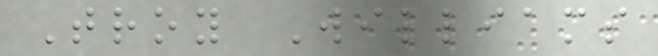Troy Williams
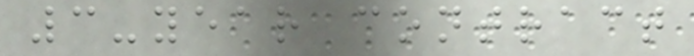3-year contract
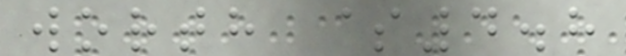worth $4.8
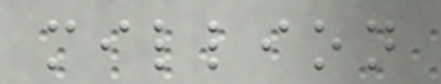million
